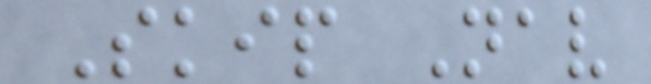Skip Nav
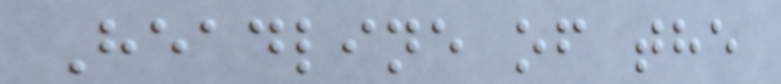Headline of the
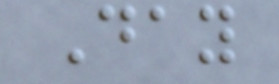Day
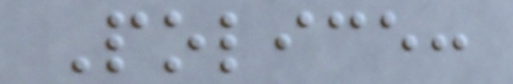Police:
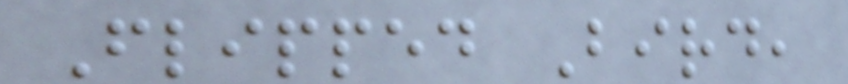Flipped Bird,
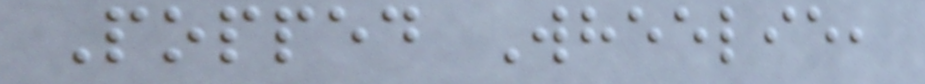Popped Wheelie,
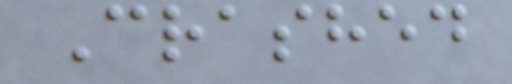Crashed
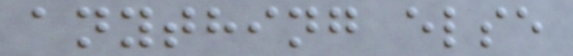anything else
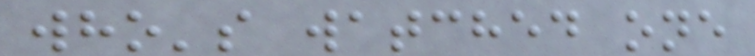who's watched one
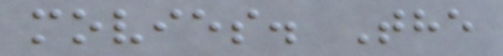movies. The
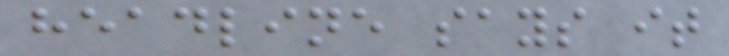headline says it
